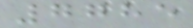7785
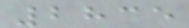2835
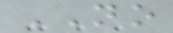NO
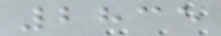2835
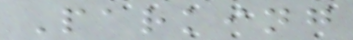Parking
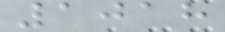1018
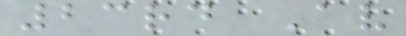23rd Av
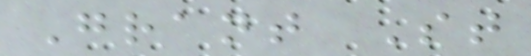Grant St
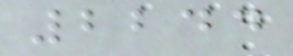2244
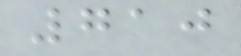710
